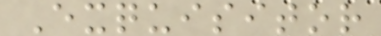Exquisitor
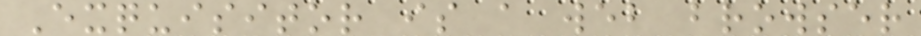Exquisitor is a web browser
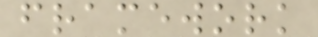framework
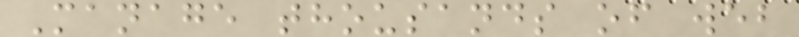Manage thousands of web
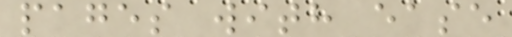pages with ease
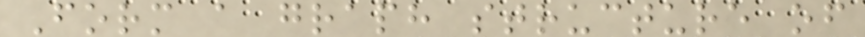Form a graph structure of
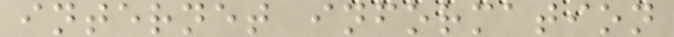internet information
